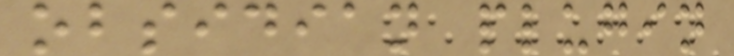obsidian plugin
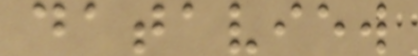dataview
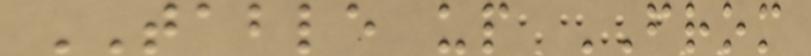TABLE up FROM
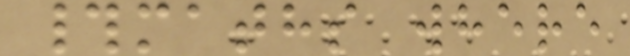#maths where
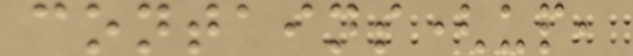contains(up,
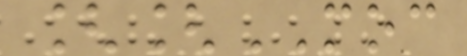[[MOC
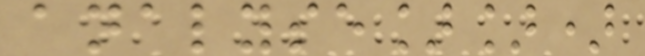analyse]])
